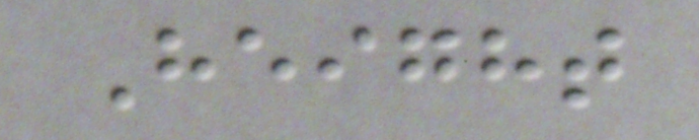Height
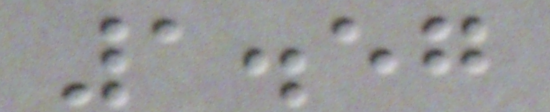1.57
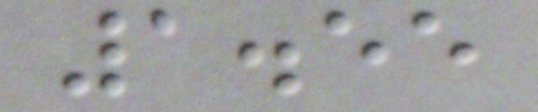1.55
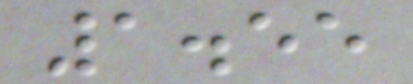1.55
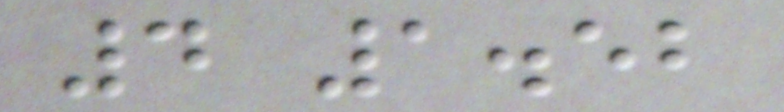4 1.52
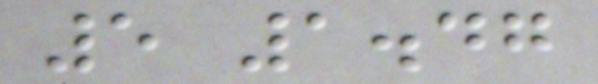5 1.47
